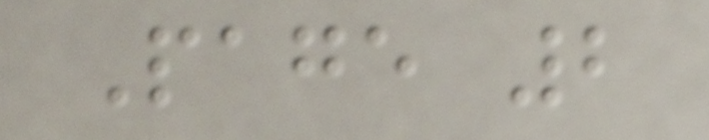Page 2
